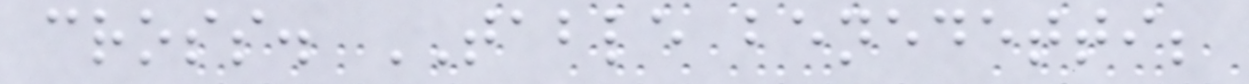cross. TABLE benedetti;
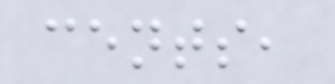cents,
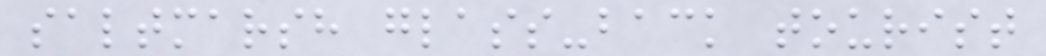saltmarsh glass-back tourist
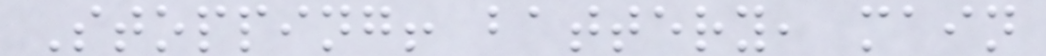Stopping! battery, main
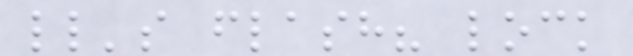ll's flash? lock
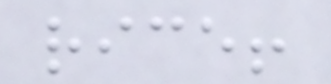rice!
